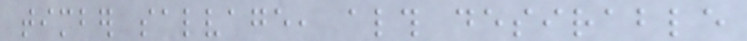timber salvage, although desirable
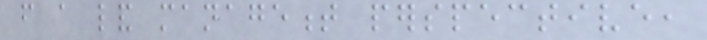from a land management perspective,
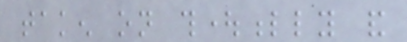taken on thoughtfully and
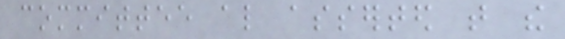committee also asserted that the
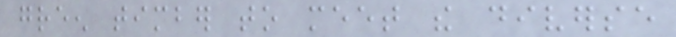green timber to meet the diverse
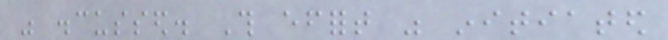was discussed. This effort was initiated
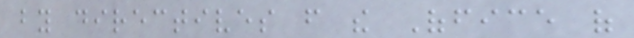by directives from the Office of
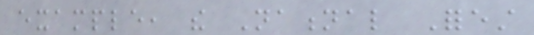example, the National Forest
